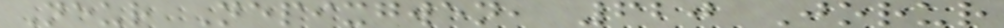Neur Nepixgwen, 620 Jorur
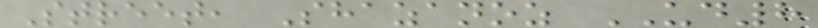Street, Shazanoz UD8
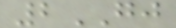2GJ
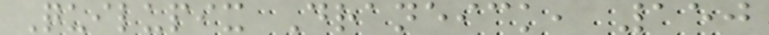Quilupix Draneick, 150
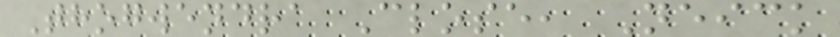Thogwendra Close, Neick
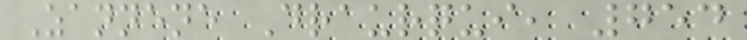Zannene Draurqui, 754
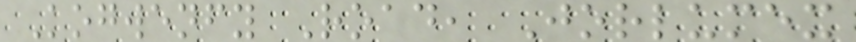Kogwenfy Road, Jorlumex
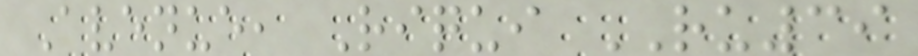Avenue, Riqui RU39
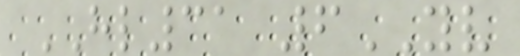HL31 6YV
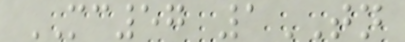MC57 1TN
